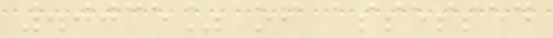.0035% of assessed
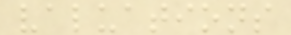valuations
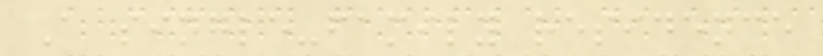A single-family residence
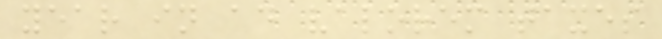year in ad valorem taxes
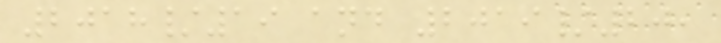2018/19 and 2019/20,
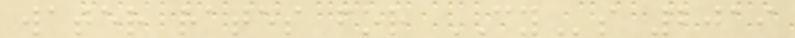water rates for CYs 2019
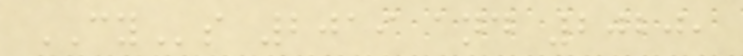CYs 2019 and 2020,
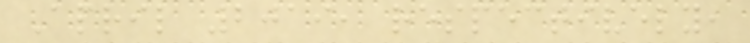April 2019, respectively,
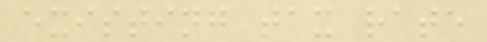existing tax rate
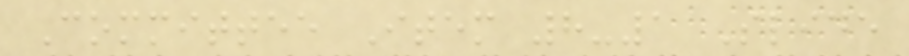Committee Item 8-1 Slide
